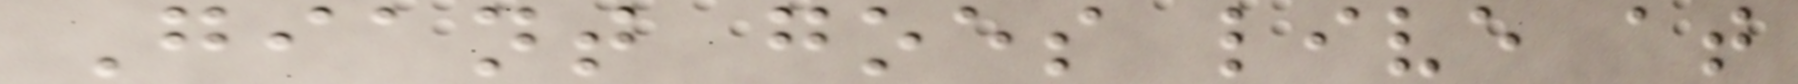Giant goes live at
